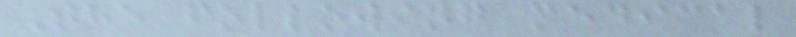The following medical
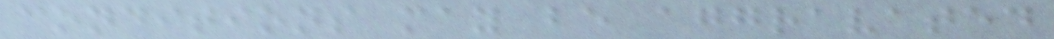conditions may be aggravated
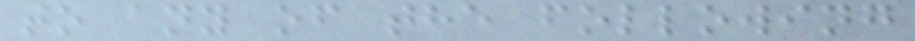to any of the following
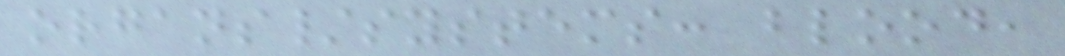organs/systems: blood,
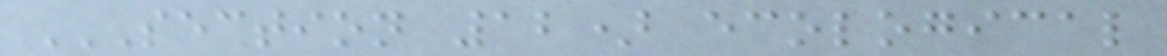SECTION 12) ECOLOGICAL
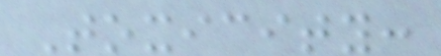Toxicity:
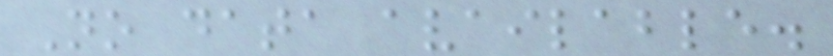No data available.
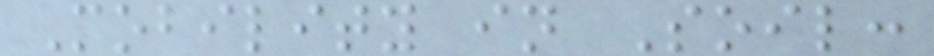Mobility in Soil:
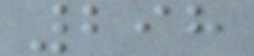298
